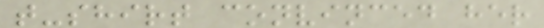t-shirt convinced her
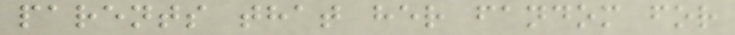parents that her fandom for
